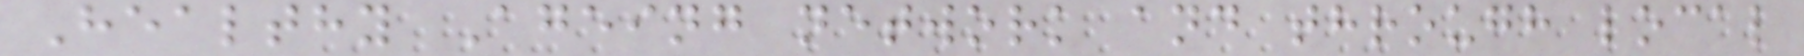Healthy Ageing network and through local
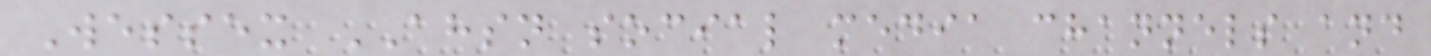Wessex AHSN social media channels and
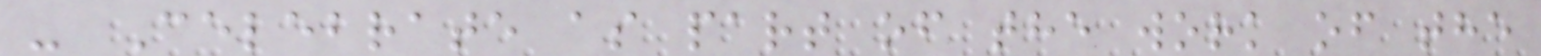- Celebrate as part of the work of the
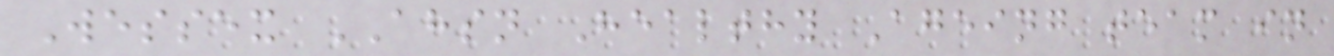Wessex AHSN Healthy Ageing team in
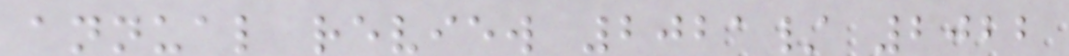annual review 2021/ 2022
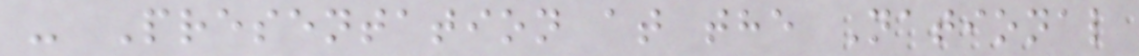- Presentation at the National
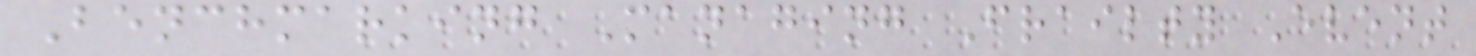Benchmarking Managing Frailty Event
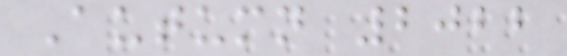Autumn 2022
